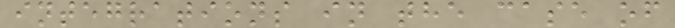integrations in the case of
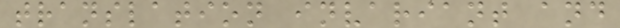translation invariant and
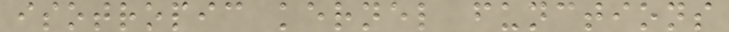isotropic kernel functions
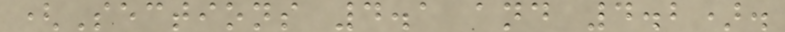(Sections 4.1 and 4.2).
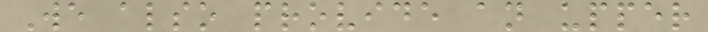We also provide an upper
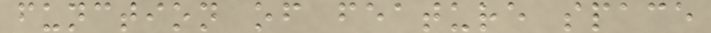function of feature space
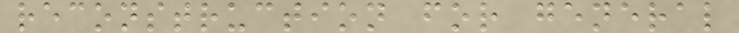reconstruction for general
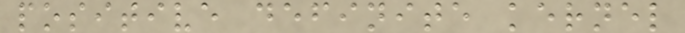positive definite kernel
